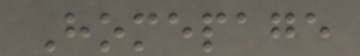Homepage
